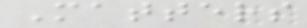Matters
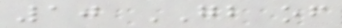10 GB of
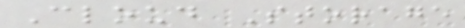Cloud Storage
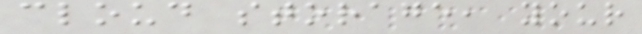cloud storage, your
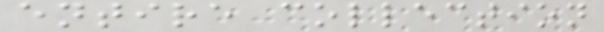entire collection
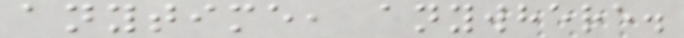anytime, anywhere.
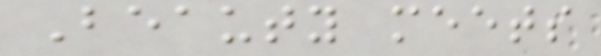Beauty meets
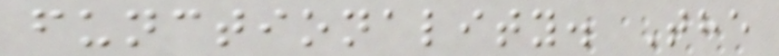functionality. The
